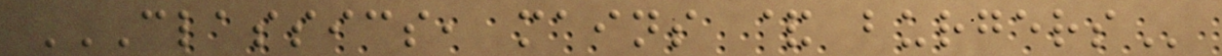CLASSICS, MAINS & BURGERS
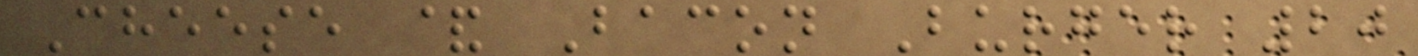Cheese & Bacon Burger 20
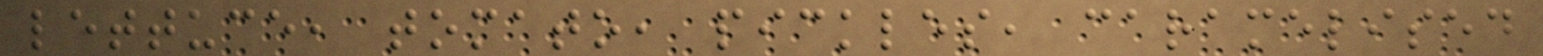lettuce, tomato, pickles, caramelised
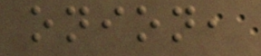onion,
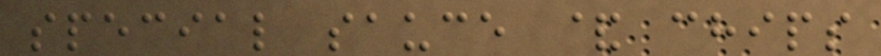special sauce & chips
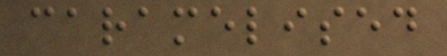caramelised
